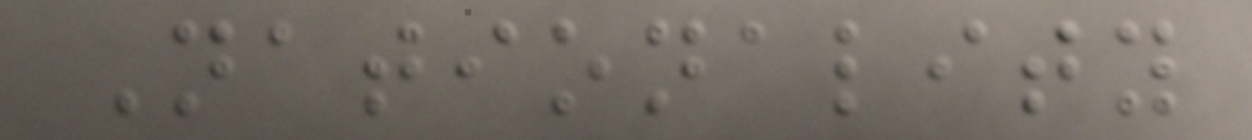Nationality
